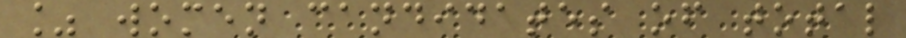% women candidates of total
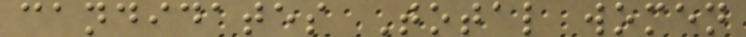candidates Total women
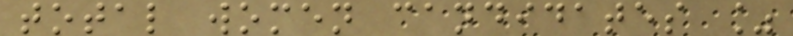total women candidates %
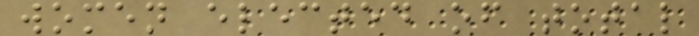women elected of total
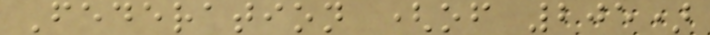Federation (of 205)
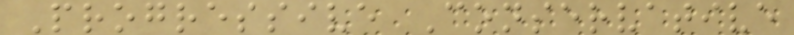Progressive Conservative
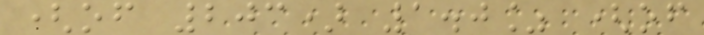(of 203) 1.0% (of
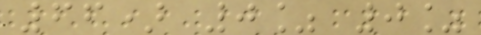66) 0% 0%
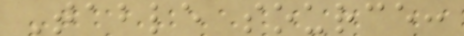Table source:
